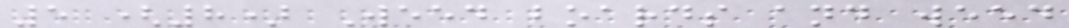5 (8) Weed boards and weed
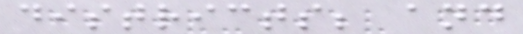districts; and
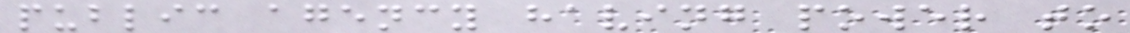public agency having power to
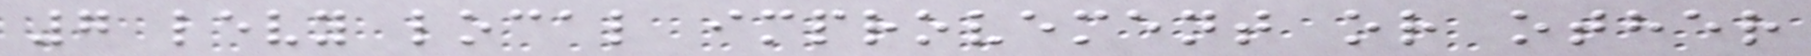7 levy local improvement or other
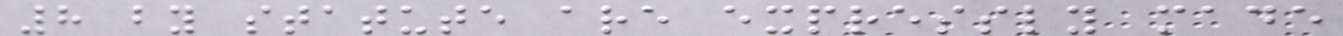8 by statute are expressly made
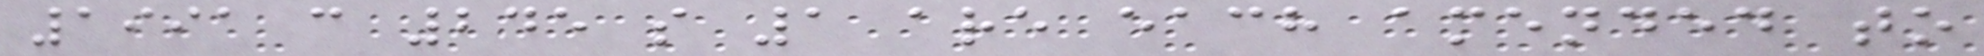1991 c 245 s 1 are each amended to
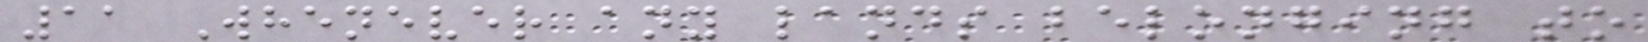11 Whenever any lands belonging to
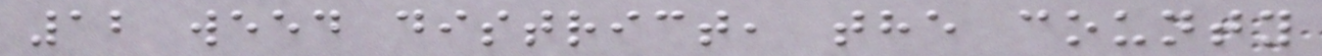12 weed district, the county
